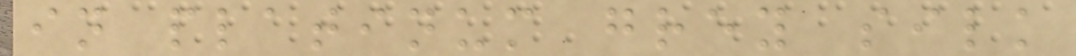in platinum grey silk
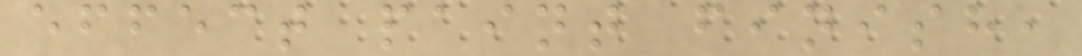effect paint finish,
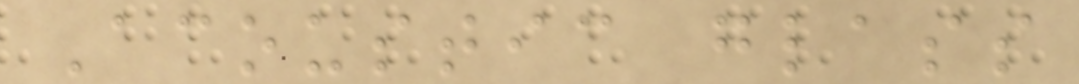Acoustic glass
